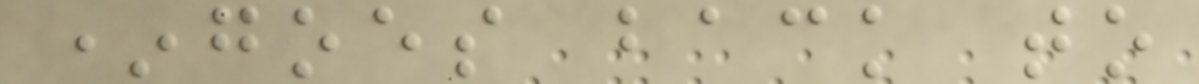*goes back to
